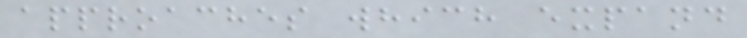approaches which expand
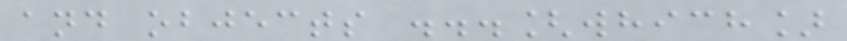and objects ...[which]
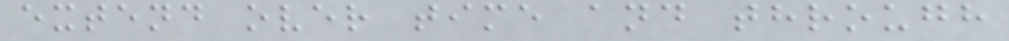extend over time and through
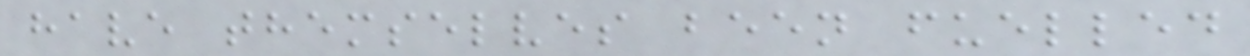have themselves been fuelled
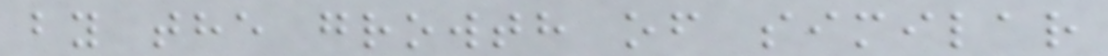by the growth of similar
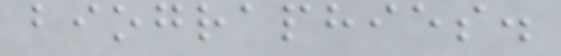biographies.
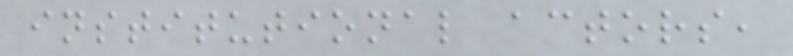institutional actors,
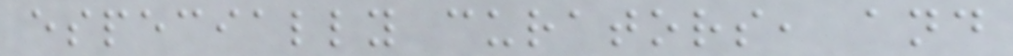especially curators, and
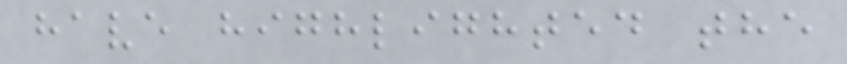have highlighted the
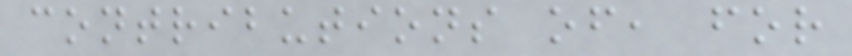contributions of, for
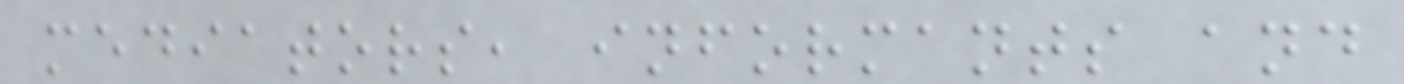mediators, informants and
